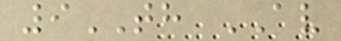9TH AV
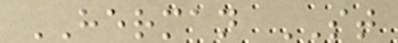HERMAN ST
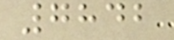7842
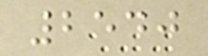2540
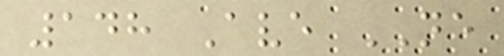148 Ave NE
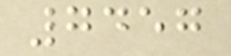7457
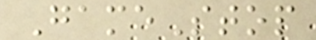GameStop
